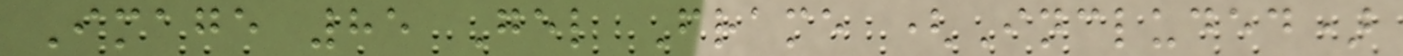Image 85 Gel Frame (Included)
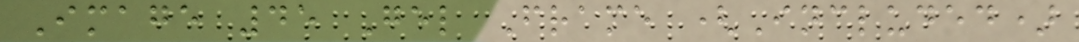Image 45 Gel Frame (Included)
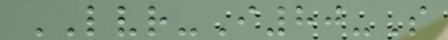LVR-I80-S
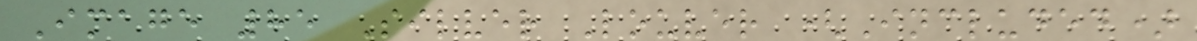Image 85 Silver Louver (Included)
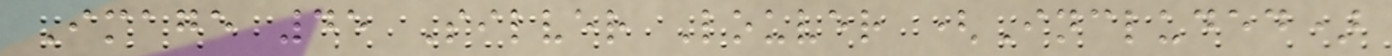Image 45 Silver Louver (Included)
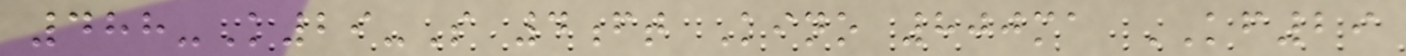488-K29-S 4ft Kino 800ma KF29
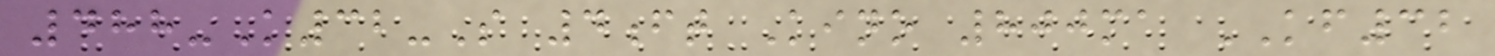488-K32-S 4ft Kino 800ma KF32
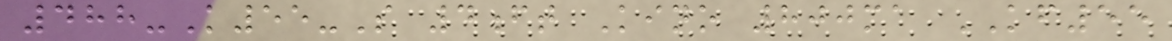488-K55-S 4ft Kino 800ma KF55
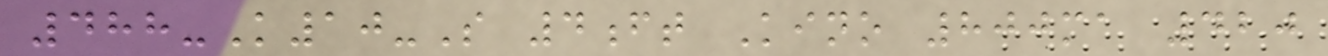488-K10-S 4ft Kino 800ma 420
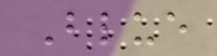Blue
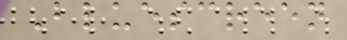Bluescreen
